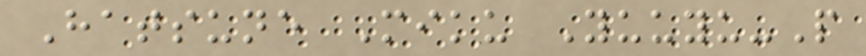Hatsune Miku Yuuyu-P
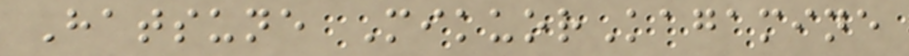Hatsune MikuorKagamine
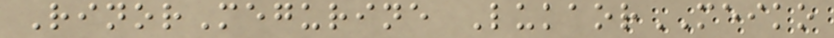RinorMegurine LukaorMEIKO
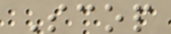Scop
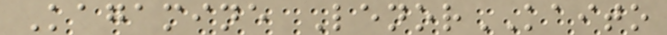Kagamine LenorKAITO
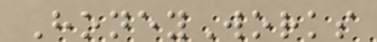HoneyWorks
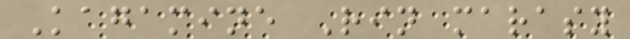Kagamine Rin marasy
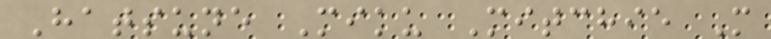Hatsune Miku Mitchie M
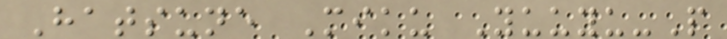Hatsune Miku Yuuyu-P
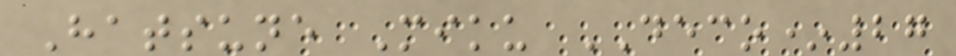Hatsune Miku DECO*27
